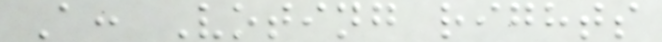A: Voting rights
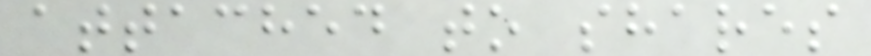attached to shares
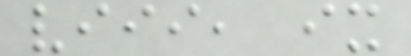viii, ix
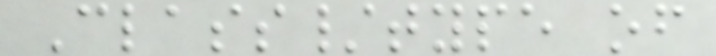Class/type of
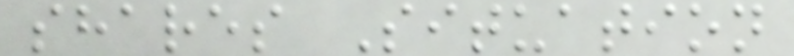shares Situation
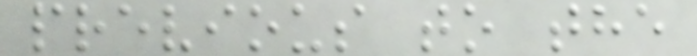previous to the
